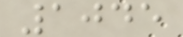1045
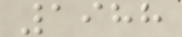1988
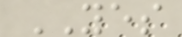YES
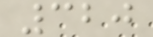320
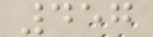457
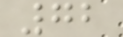72
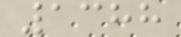1388
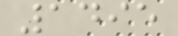1495
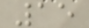15
